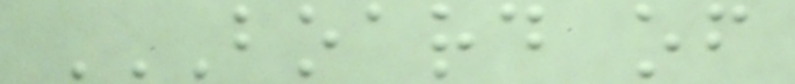BOARD OF
